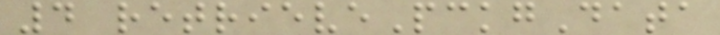4 retrievePckgData
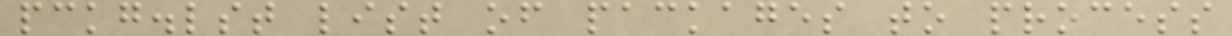pckg.lst list of packages to process
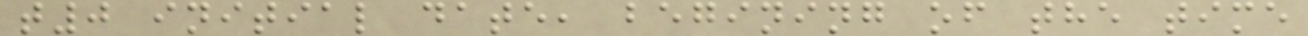t0 initial date, begining of the time
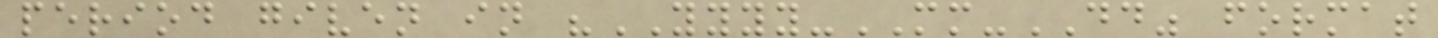period given in "YYYY-MM-DD" format
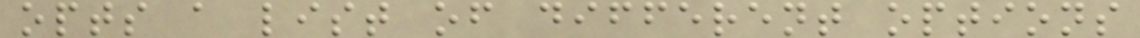opts a list of different options
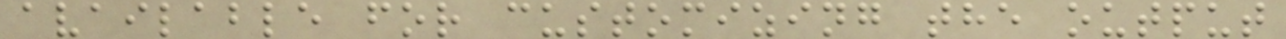available for customizing the output
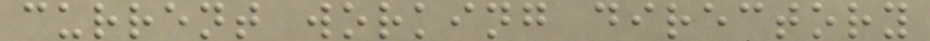current working directory
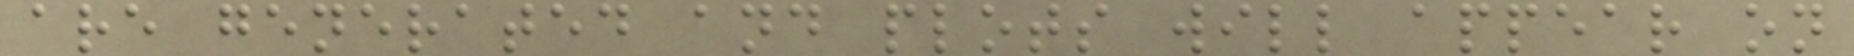are generated and plots will appear on
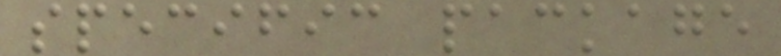specific package
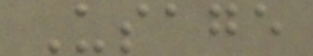Usage
